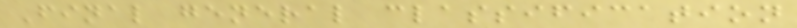Final general classification
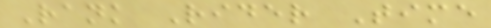Rank Rider Time
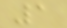1
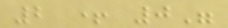2 + 0"
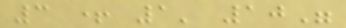3 + 1' 10"
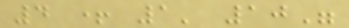4 + 1' 10"
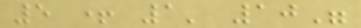5 + 1' 10"
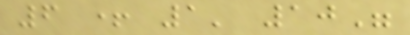6 + 1' 10"
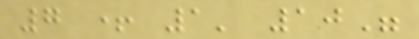7 + 1' 10"
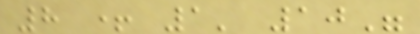8 + 1' 10"
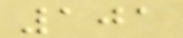101
